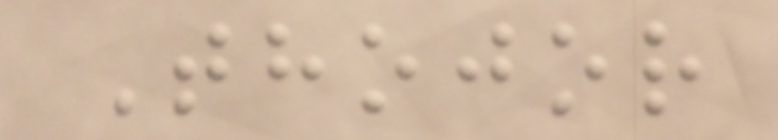Thojor
